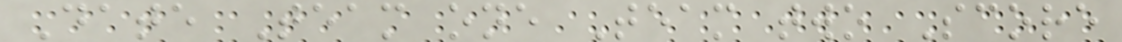Date Team one Team two Score
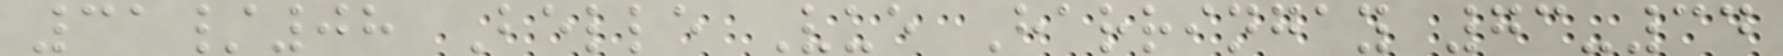31/08 Belle Vue Harringay 73-34
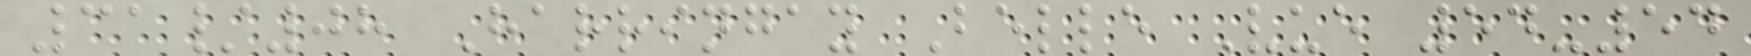31/08 Harringay Belle Vue 54-54
